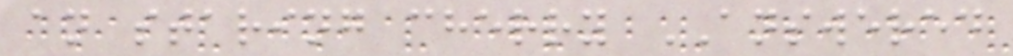an staring cherry ANSWERED
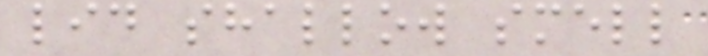lid shallow smell
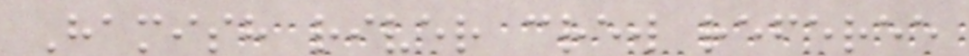Hamish river crew referee
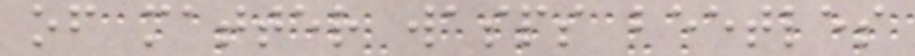of matter wasps beetles
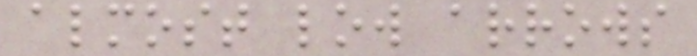almost low arrows
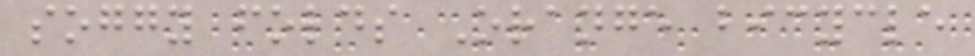soggy folds Orange bicycle
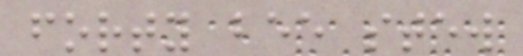forty bee stew
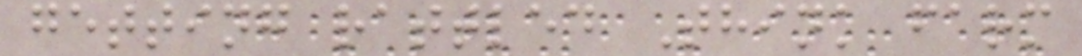getting rattled Think farm
